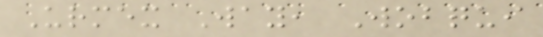Urmex Way, Wobqui
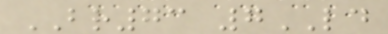BR73 7LD
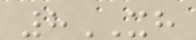8XH
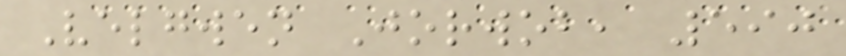Velgwen Jorwob, 590
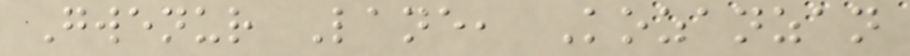Gwenur Lane, Kozanzan
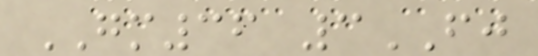GM36 3FJ
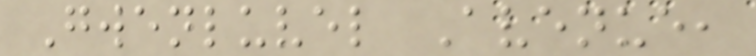Gwenluvel Avenue,
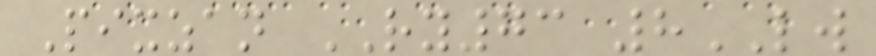Pixzan RY73 8LW
